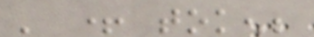' + token;
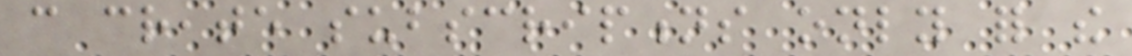can create subscriptions only for the
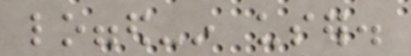logged-in user.
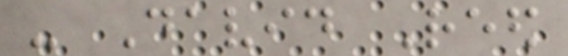- David Reed
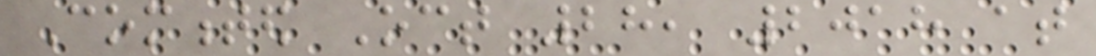Commented Oct 28, 2018 at
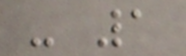- 1
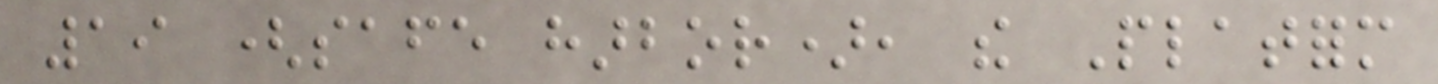19 (safe harbor), the Platform
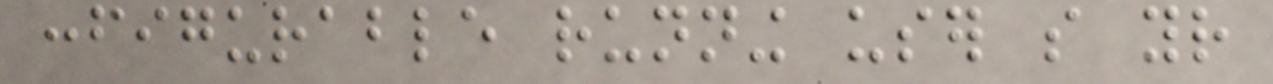configurable running user so your
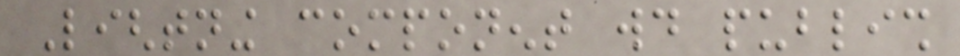Lightning component would publish
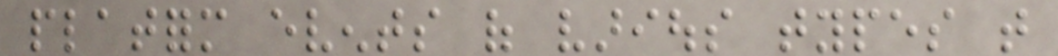platform events of various types that
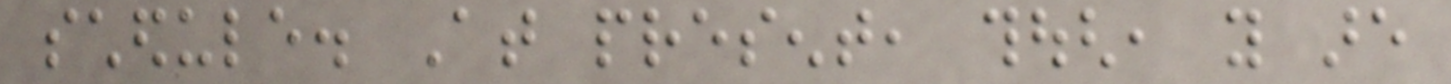schedule. At present, though, you are
